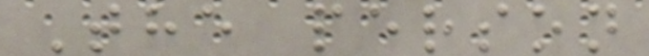The person
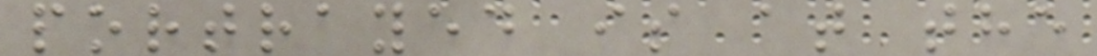portrayed is at the
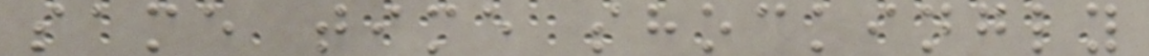same time shockingly
